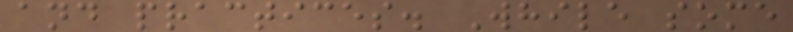and practices. While some
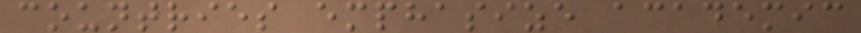countries emphasize academic
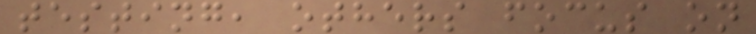testing, others focus on
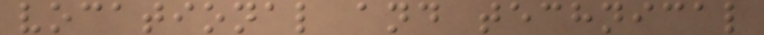vocational and technical
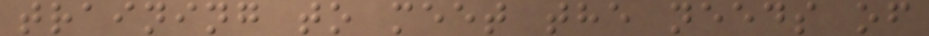training to meet the needs of
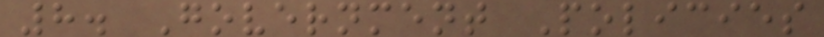8. Government Policies
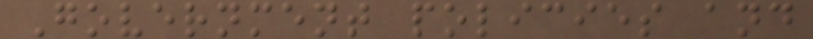Government policies and
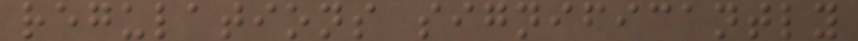regulations significantly
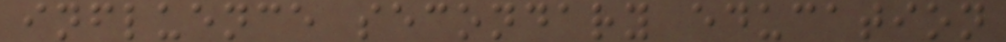influence secondary education
